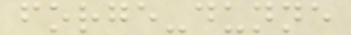forge-dunne
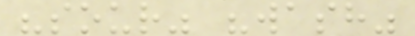"sour" "wash"
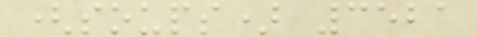(soups) 3521
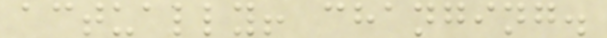actually! changing.
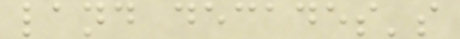land decades's
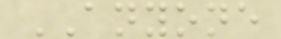ANYONE
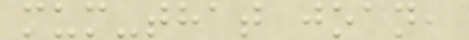mum-that joan,
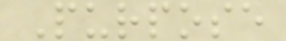Purpose
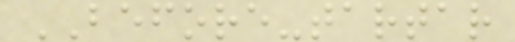BEFORE-tartar
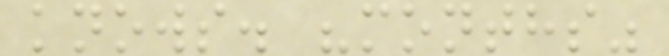knows. "months"
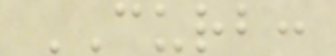CURB:
